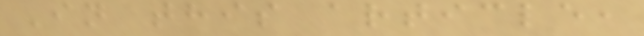In this article,
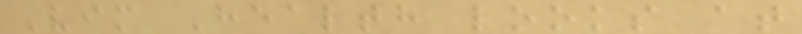Vim Health looks at
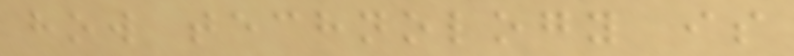how technology is
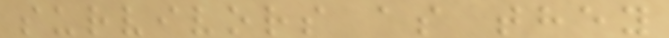survivors as they
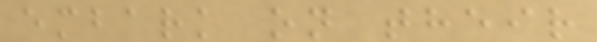embark on their
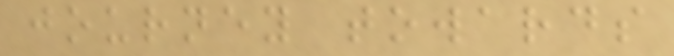journey towards
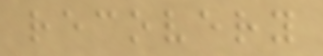recovery
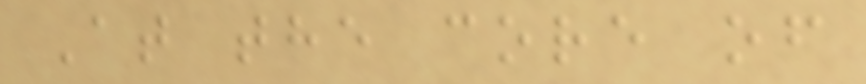At the core of
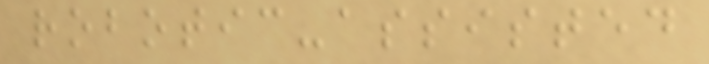robotic-assisted
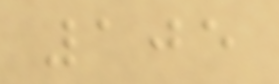105
